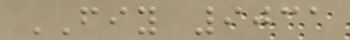FIY 9031
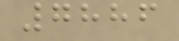7886
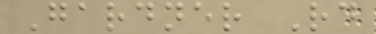Gardner Rd
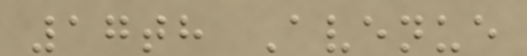17th Avenue
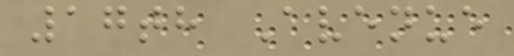17th Avenue
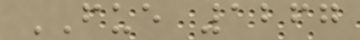FUE 1267
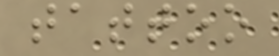tattoo
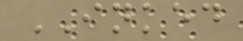INKED
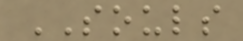SOULS
